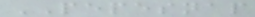PEPESNAP
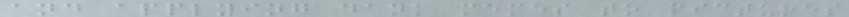and applying dank memes to pictures
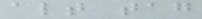alt tag
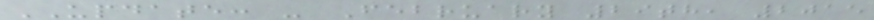UPDATE: - February 29th, 2015
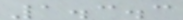1.3.3
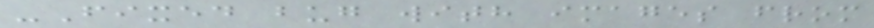-Fixed bug with images from
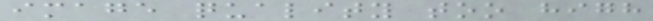image quality too high
